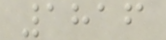1816
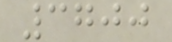3700
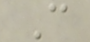C
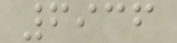6936
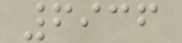6936
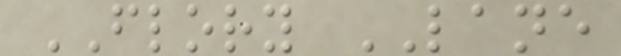FLORY LANE
